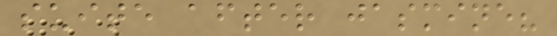suite after jasmine?
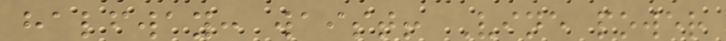halfway: waist! Vine power
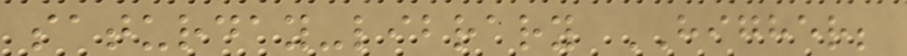saturday-library HIGHER;
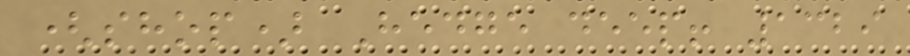(shop) Hedge deep! 1329
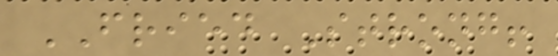FRIED Strong!
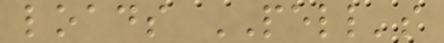loads PELL's
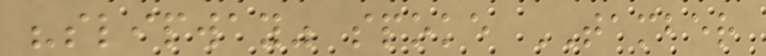"slipway" spoke TAMBER
